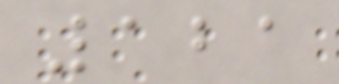121
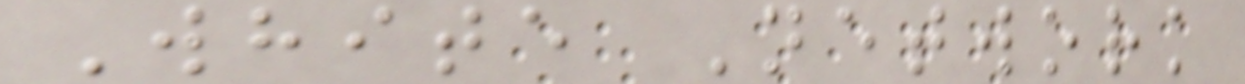White Network
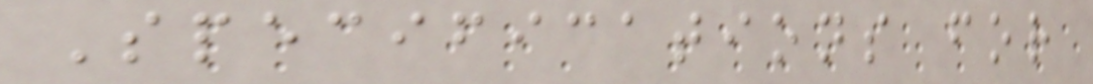Specifications for
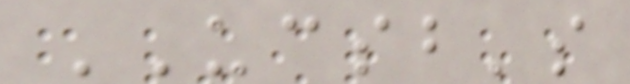UCSB's
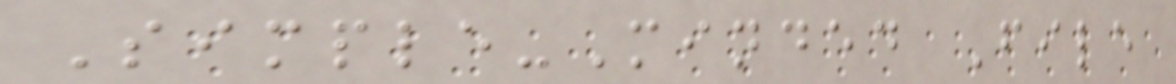Simple-Minded File
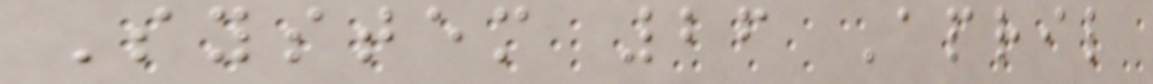System 26 April
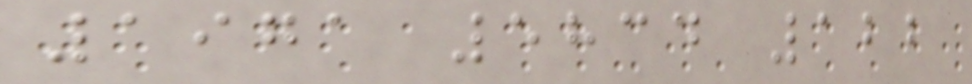1971 5834 122
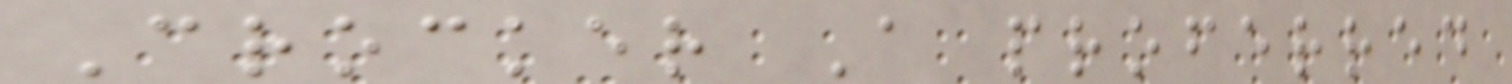Crocker A proferred
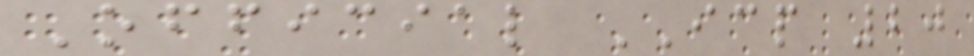Official ICP 20
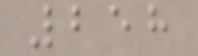258
